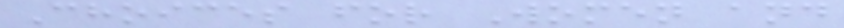Choices for Women and
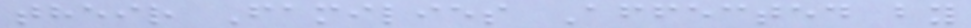their Families Affected by
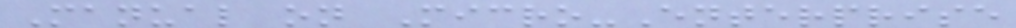Manual on Micro-Enterprise
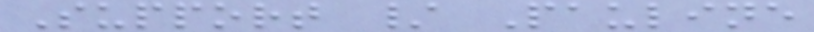Support / Pauline
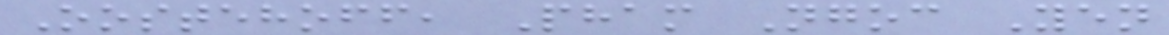Oostehoff, Pham Ngoc Yen
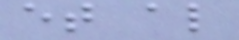et al
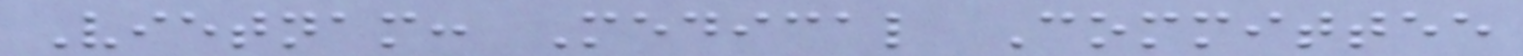Vietnam: Medical Committee
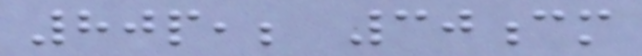80p,; 30cm
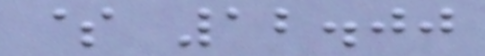$ 12.00
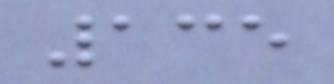135
